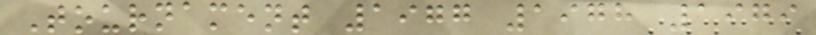Tournament 1977 1978 1979
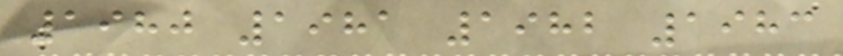1980 1981 1982 1983
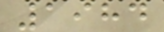1984
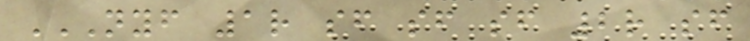NYF 1R SF SF SF 2R SF
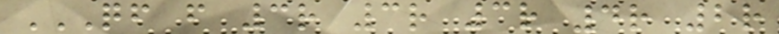QF F 3R 3R 3R 4R 2R
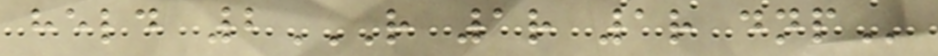held 2R 1R 1R DNP
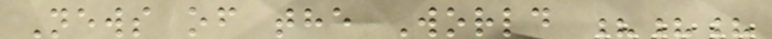News of the World ???
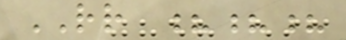RR ???
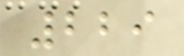229
